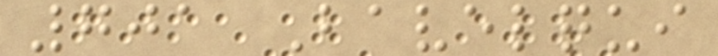701 Bavelqui
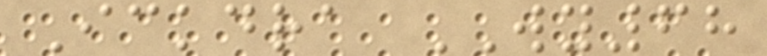Ickdra WY68
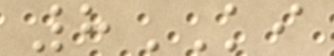8KI
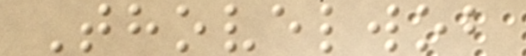Thovelwob
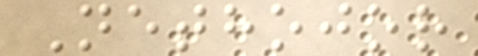Nethojor
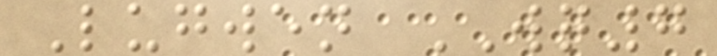Lugwen WQ7
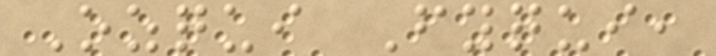Ozqui Fyqui,
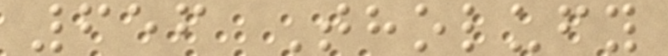656 Tholufy
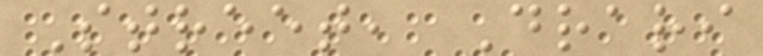Street, Drari
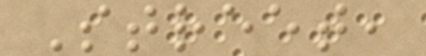Street,
